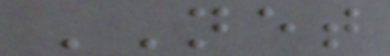NET
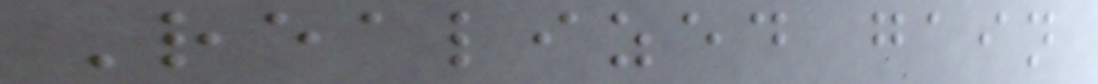Realized gain
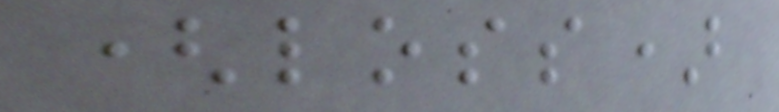(loss)
